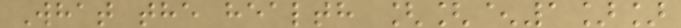What the health [[^1]]
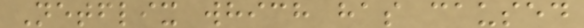Netflix which has caused
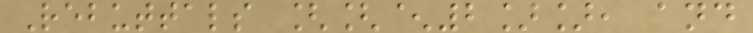Rebuttals [[^2]], and
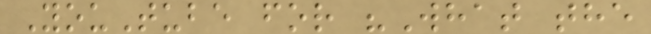YouTube for "What the
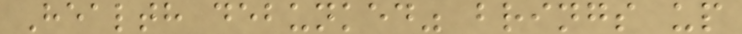Health debunked" brings up
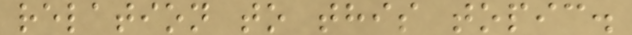relation to this topic.
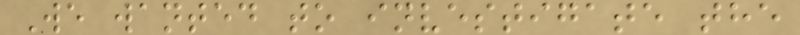We wanted to investigate the
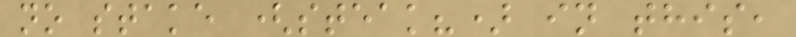no stake (steak?) in this,
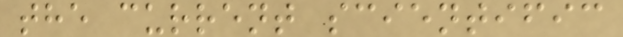the current scientific
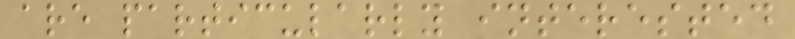are particularly interested
